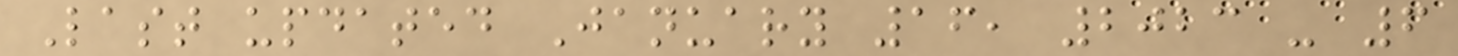Last updated January 16, 2023 - 6
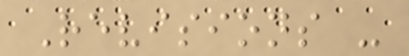Revisions -
